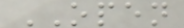OPEN
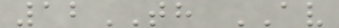12TH AV
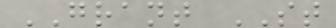GRANT ST
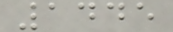1445
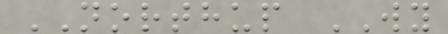NORTHUP WY
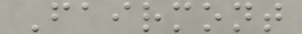Fairmont
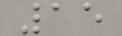15
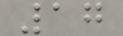17
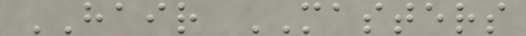HAIR MASTERS
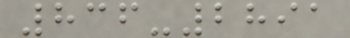836-2891
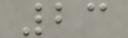23
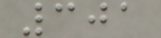301
